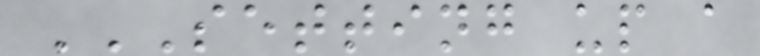SETTING UP A
